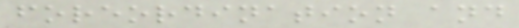foreordination and
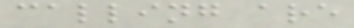calling are
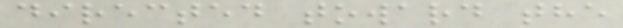directed toward the
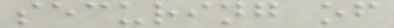securing of
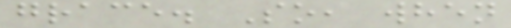grace. So, when
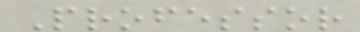Professor
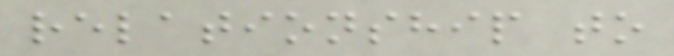relationship to
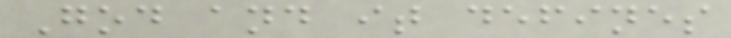God and it defines
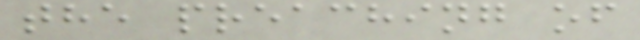the preaching of
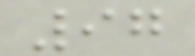97
